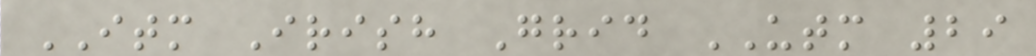ITM Irish Grid UTM 29
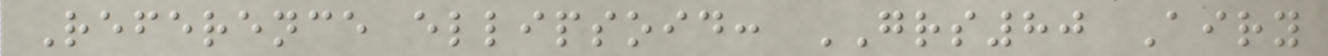Reference ellipsoid: GRS80 Airy
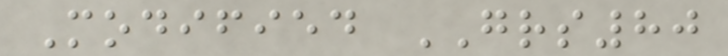Modified GRS80
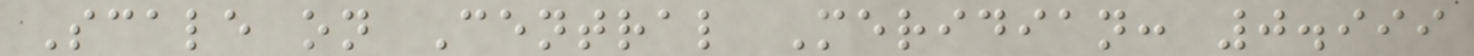Scale on Central Meridian: 0.999
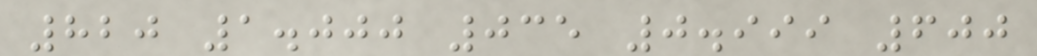820 1.000 035 0.999 600
